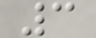3
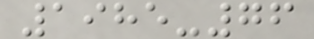1985-76
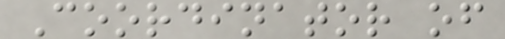Coordinator of
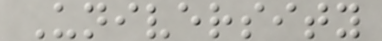University
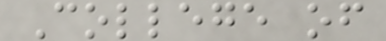College of
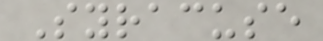Syracuse
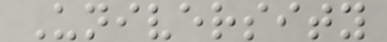University
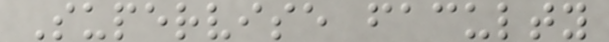Supervise faculty
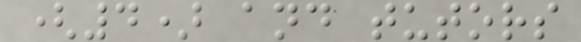(4) and tutors
